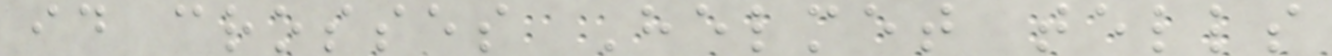id crosses Helmet tells
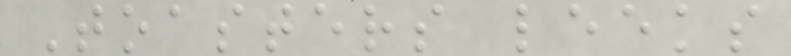Toasters leeks
